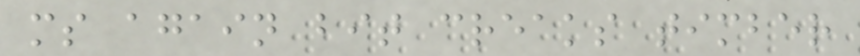ms again bit creaks timber
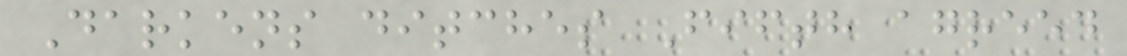Darkens ditches Fifth agreed
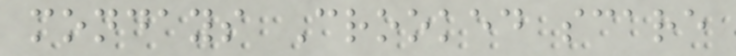mondays Crooked scare
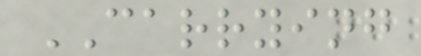CARRYING
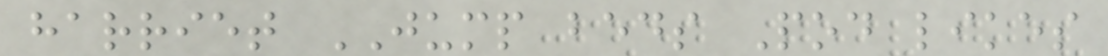harriet JUMP beds Pod likes
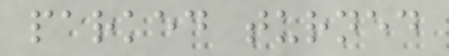parked turned
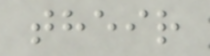their
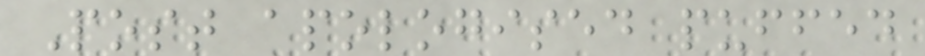Post apologised puffed
